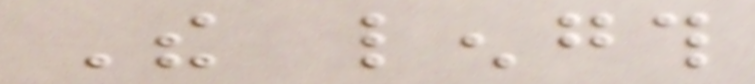The length
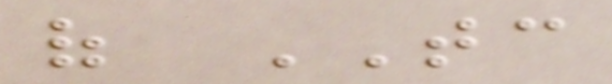of TC
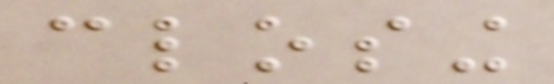closing
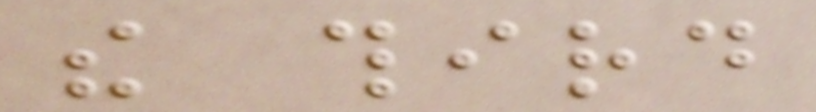the third
